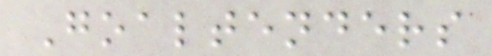Goaltenders
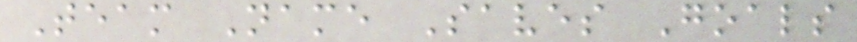Team Name Saves Goals
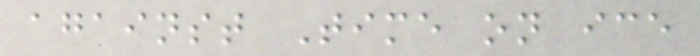against Time on ice
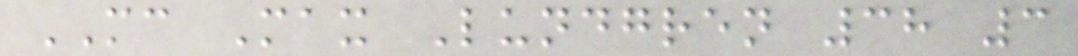MC Max Lundgren 38 3
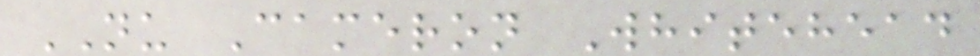NU Cameron Whitehead
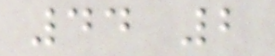44 2
